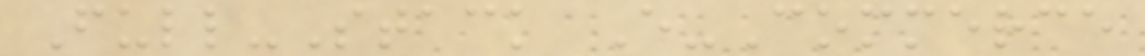Full-Stack E-Commerce
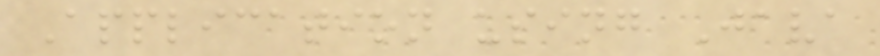Application using Java
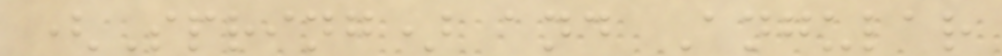(Spring) and Angular
